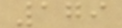179
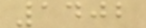1402
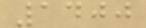1400
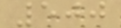500
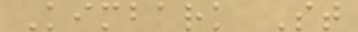Kimbark St
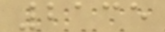2135
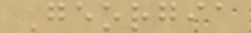Georgia
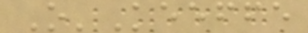O'Keeffe
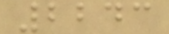2243
